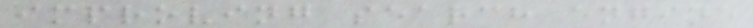improving search engine
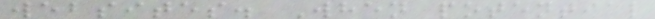websites. When potential
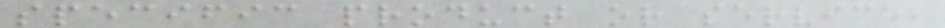specific product or service,
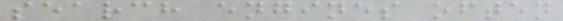search engines often
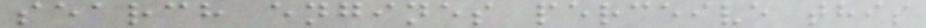search engines perceive this
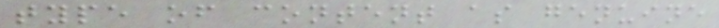type of content as genuine
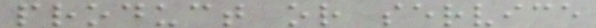product or service
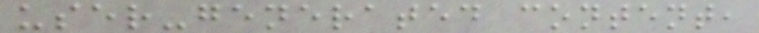user-generated content,
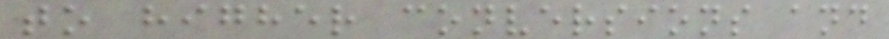to higher conversions and
